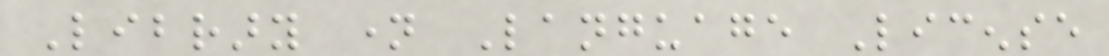Library name Language License
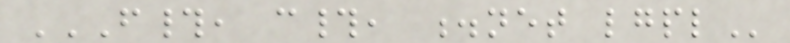F#, C#, .NET LGPL
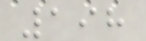198
